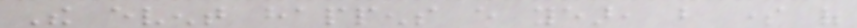The event happens every year, but some of
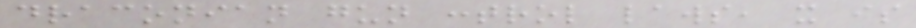draconian gun control laws, it is
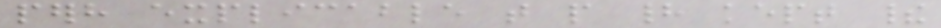perhaps explicable that people had kept their
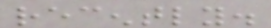recently.
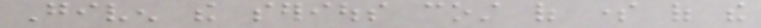Given the serious cost of some of the
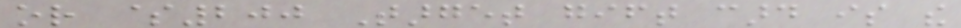or $200 Target gift card is the
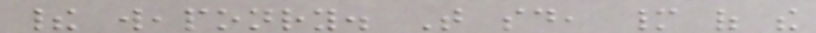their weaponry. That said, many of the
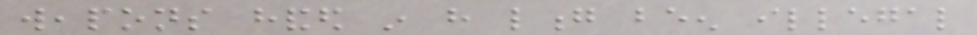weapons handed in have long been illegal
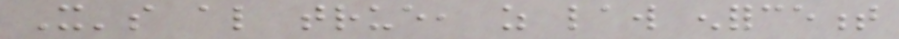It's also true, as law enforcement
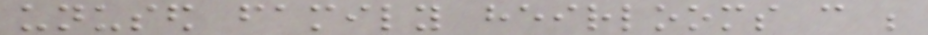unused family heirlooms can be
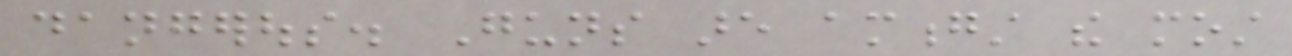dangerous. Guns are amongst the most
